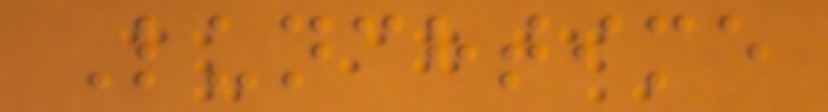Lunchtime
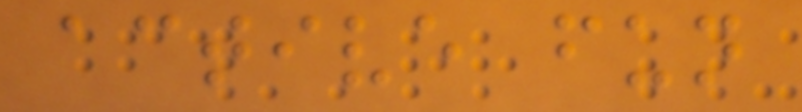active fun
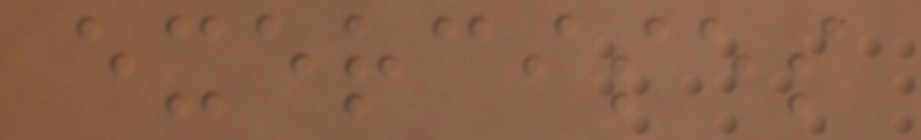exercises
